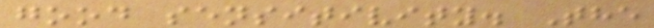good sensitivity. The
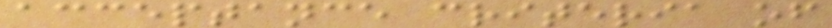acceptance criteria of
